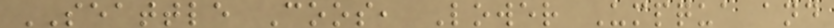SEATTLE Coos, Lower Umpqua and
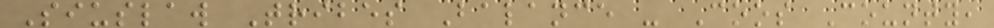Siuslaw Tribes Balance - Coos County,
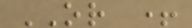OR +
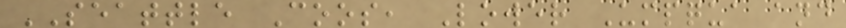SEATTLE Coos, Lower Umpqua and
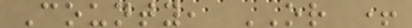County, OR +
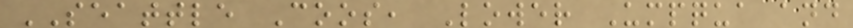SEATTLE Coos, Lower Umpqua and
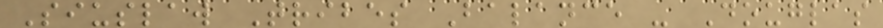Siuslaw Tribes Balance - Douglas
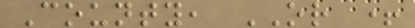County, OR +
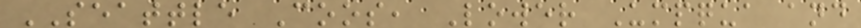SEATTLE Coos, Lower Umpqua and
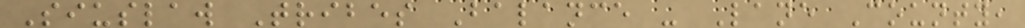Siuslaw Tribes Balance - Lane County,
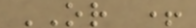OR +
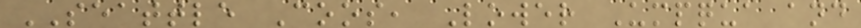SEATTLE Coos, Lower Umpqua and
